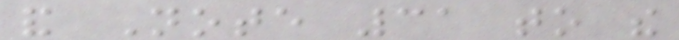and Note 31 to the
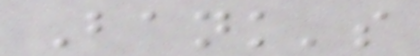Bank's
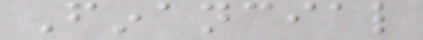Financial
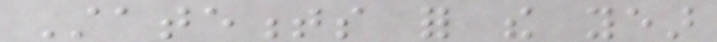Statements for the year
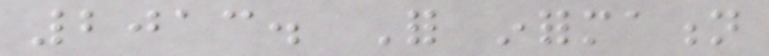2013. For information
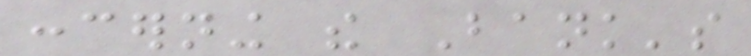concerning the Bank's
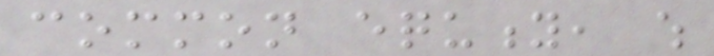common equity, which
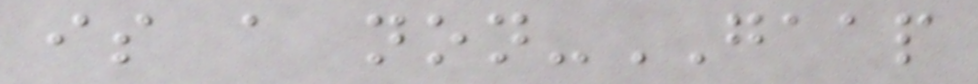is a non-GAAP
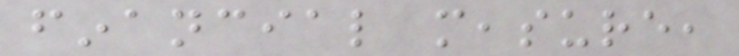financial measure,
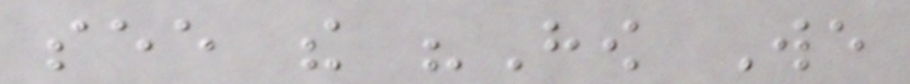see the "How We
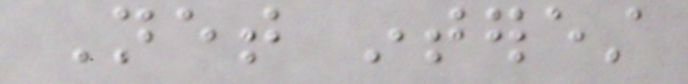Net interest
